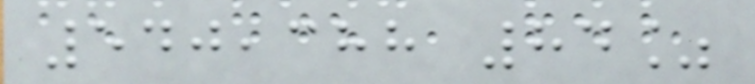540,388 84%
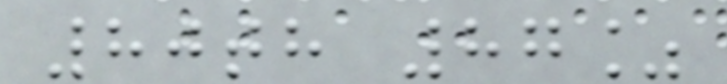80th 87%
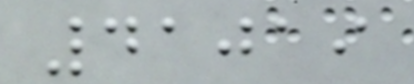41019
